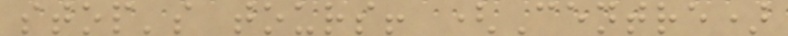stop's tours! (Centre)
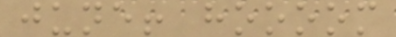june! hoooom
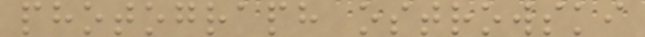photograph ostrowski
